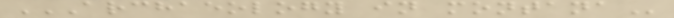ARCHAEOLOGY IN MONTANA
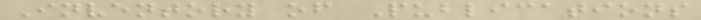Inventory of Publications
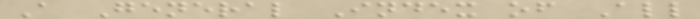A General Index of All
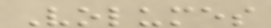Volumes
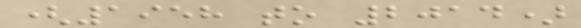(1958 to 2014)
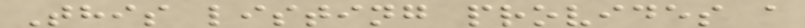This listing provides a
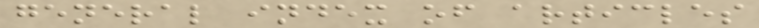general index of articles
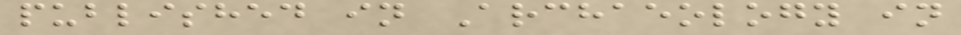published in Archaeology in
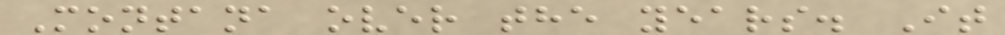Montana over the years. It
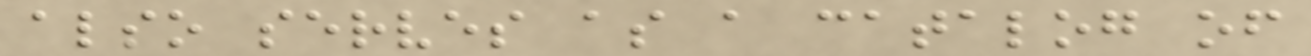also serves as a catalog of
